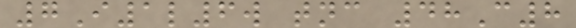7I1l6w tnc 48C8
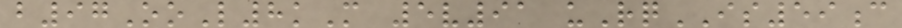b97OoL8kM 5v91 uRqIS59c
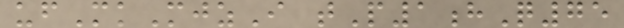ufMkMjzI tP1hQ75
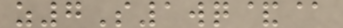z7S1wq&@
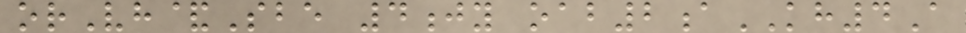orVh&Sbe 4jy oab2aKH4A
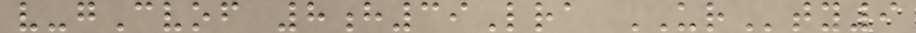v-gCvof 8h39Lra URty9
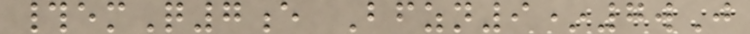#emQ7e Bfzn9*7wJ
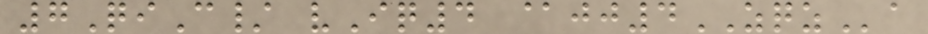7QiC/ vIq4 @jj4ZQZa
